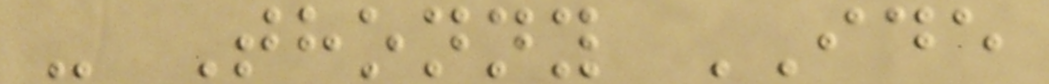- Thonny IDE
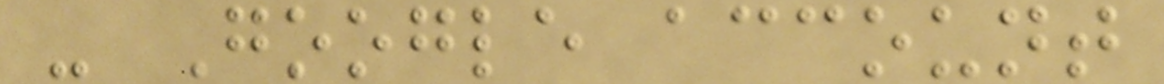- Google account
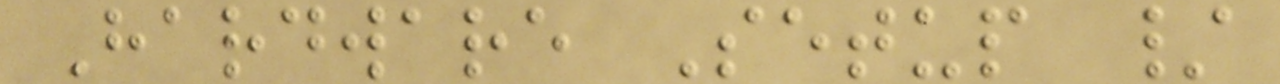Hardware Setup /
